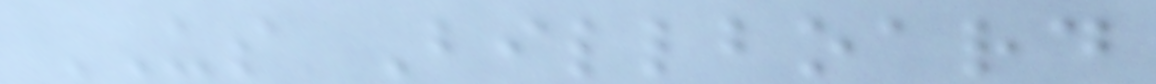US Billboard
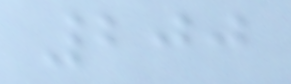200
